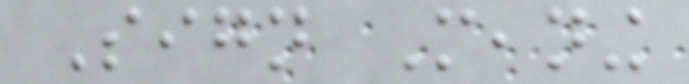Sign Meaning
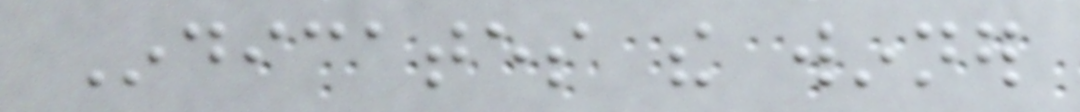Indicates the winner
